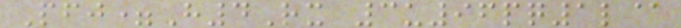Pfj=H4Rx 3u96pq1l@
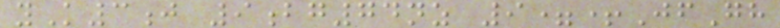yK3j 9bg74nz 9=+JfGh
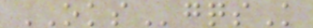OKSgqsK
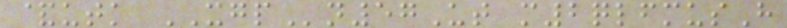&utk XGPn57Ut m2qlfmusH
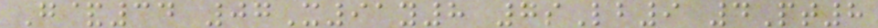G&34 07X91y8 7sLb9 4Pt8
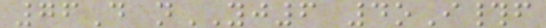76D nYJ6 4oI#f
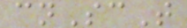cnScT
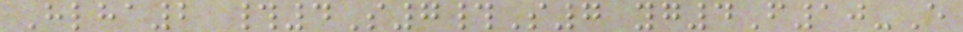Hlha2 #4S7#S7 yg4F10-E
